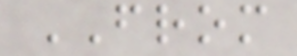FROM
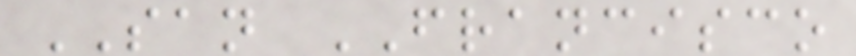SAN FRANCISCO
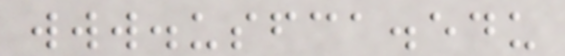www.usfca.edu
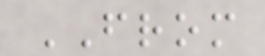FROM
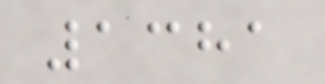1381
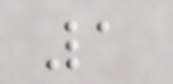1
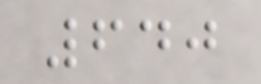640
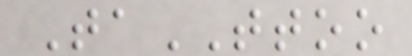TaTTOO
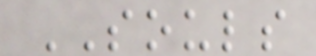SOULS
